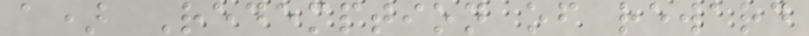a) Redemption of reward
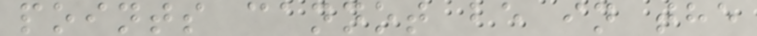points cannot be in the
